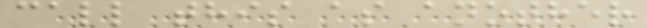call this as another
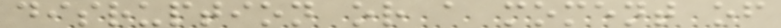disruption or a moment of
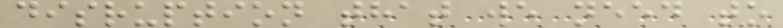disruption that we need to
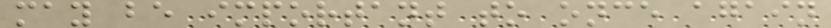may be important to once again
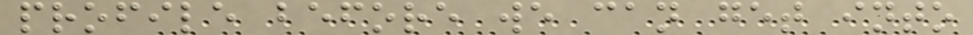profile before we can get into
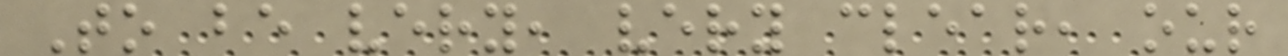To be very, very clear, our
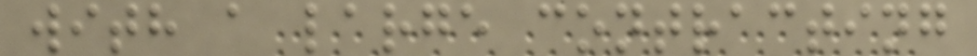with a large contracting
